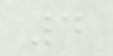4
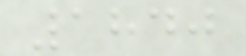1840
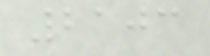2103
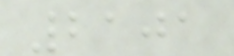2101
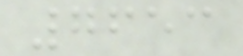7653
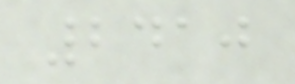2410
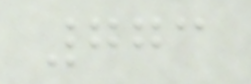773
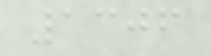1306
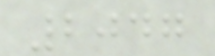2047
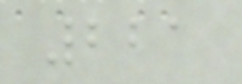221
